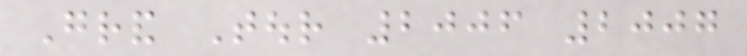Grand Tour 2006 2007
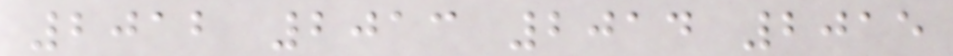2012 2013 2014 2015
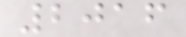2016
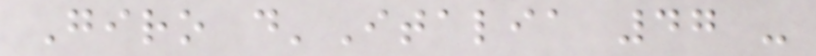Giro d'Italia 47 -
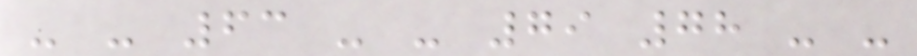- - 63 - - 79 78 - -
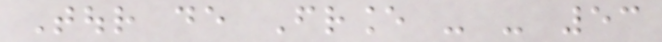Tour de France - - 53
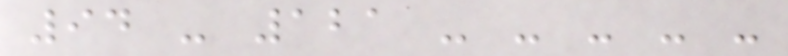94 - 121 - - - - -
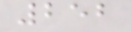252
